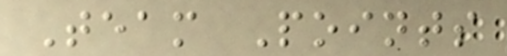Team Points
